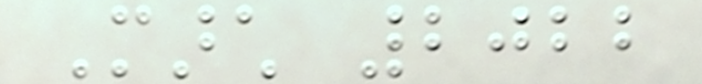March 2022
